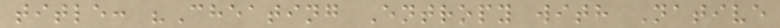title: "Cheating Entropy with Native
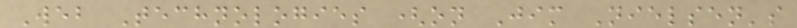Web Technologies (on Jim Nielsen's
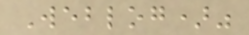Weblog)"
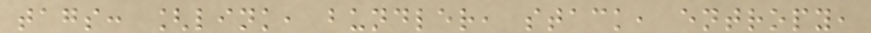tags: [link, bundler, stack, entropy,
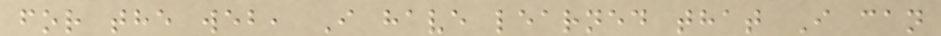for the web, I have learned that I can
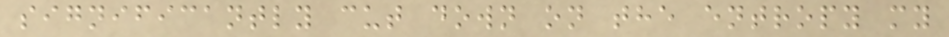significantly cut down on the entropy my
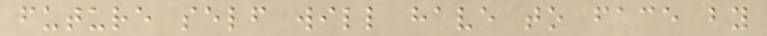future self will have to face by
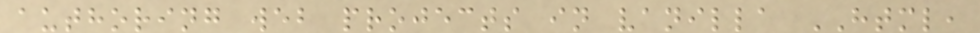authoring web projects in vanilla HTML,
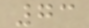73
